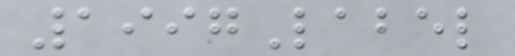1997Label
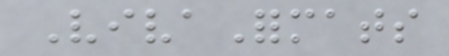VivaFormats
